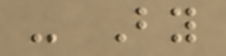- By
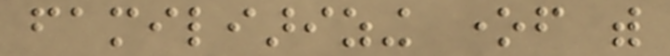familiarizing oneself with
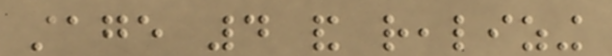stage 4 and realizing
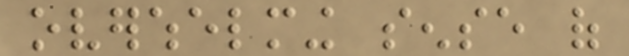overwhelming sense of
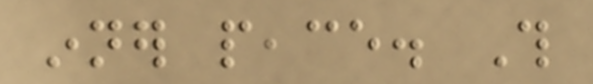inner peace. This
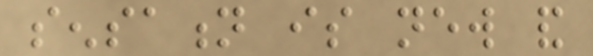sensation is new and
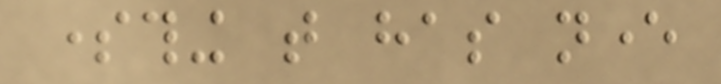something that has never
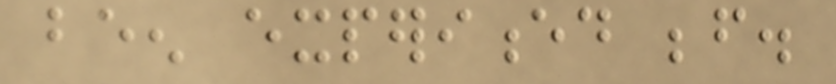been experienced before.
